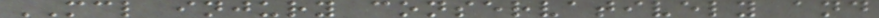MCL injury conservatively and
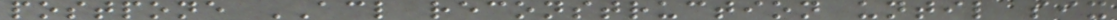postpone ACL reconstruction until six
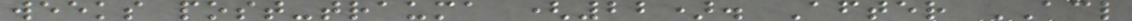weeks post-trauma (22). After ACL
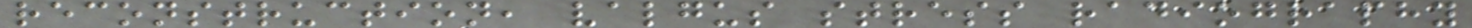reconstruction, valgus stress radiography
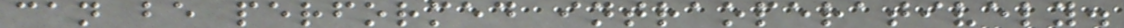can be performed intraoperatively.
